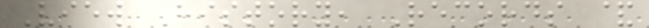View History, Records &
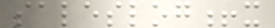saleslog!x
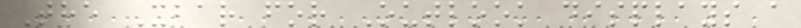The Xbar for Outlook displays a
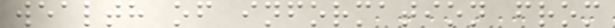wealth of information from
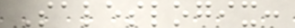Saleslogix:
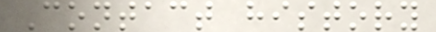Contact history
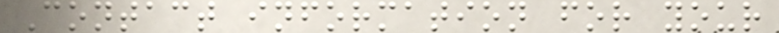Contact information for your
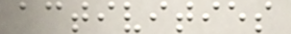activities
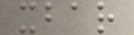xbar
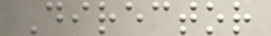Director
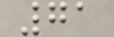71
